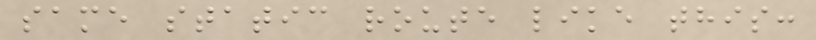same static route like this:
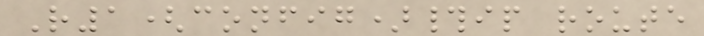R1(config)#ip route
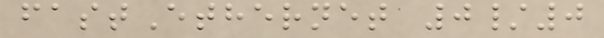fastEthernet 0/0
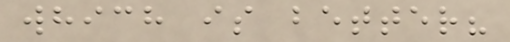which is better?
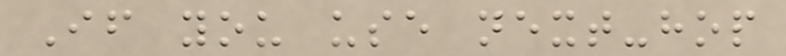If you use next-hop
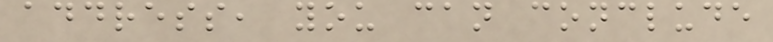address, you can conclude
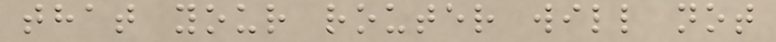that your router will not
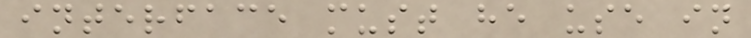interface must he use in
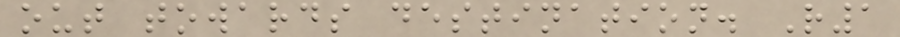out towards destination. R1
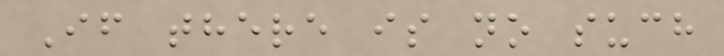If there is no such
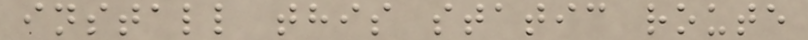install this static route
